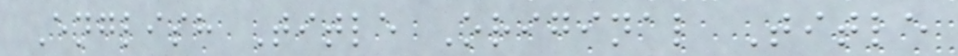English Title Original Title
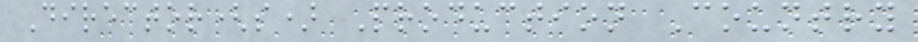Director(s) Production Country
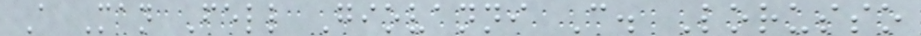A Man Fell Giovanni C. Lorusso
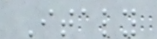Italy
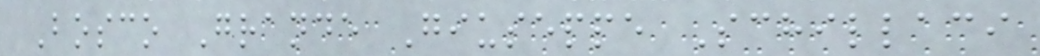Bosco Grande Giuseppe Schillaci
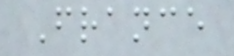France
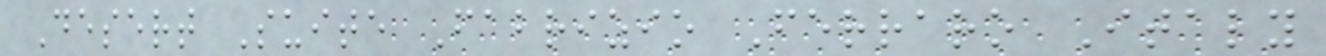Desert Suite Fabrizio Ferraro Italy
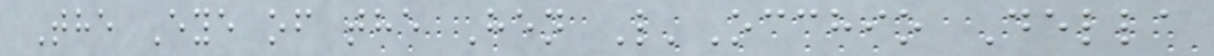The Eye of the Hen L'Occhio Della
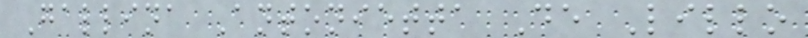Gallina Antonietta De Lillo
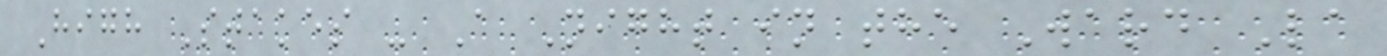High Stakes - A Night in the Ward La
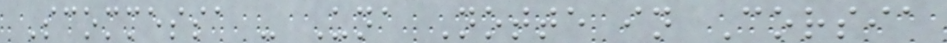Scommessa - Una Notte in Corsia
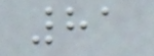81
